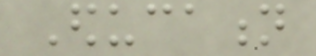Education
